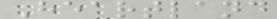Heartland
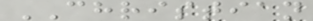CHRISTIAN
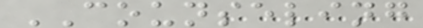COUNSELING
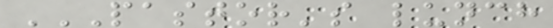PASTOR'S LUNCH
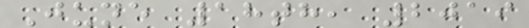June 18th, 2019
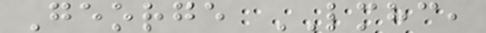George LMHC,
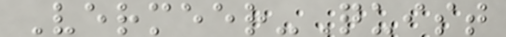Vermeer-Quist
